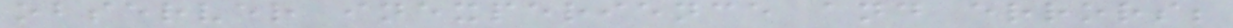observer inexperience and errors;
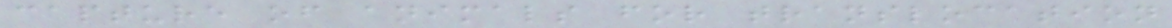capture of animals for translocation
